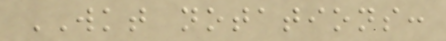WKT notations:
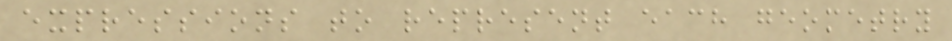expressions to represent each geometry
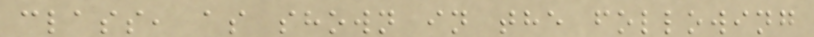class, as shown in the following
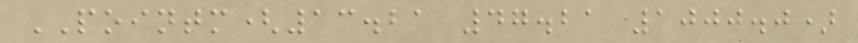POINTM(13.21 47.21 1000.0)
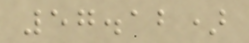57.12)
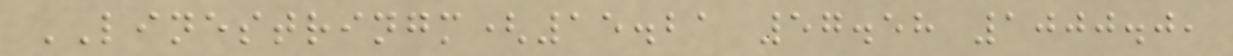LINESTRINGM(15.21 57.58 1000.0,
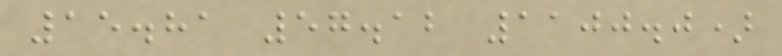15.81 57.12 1100.0)
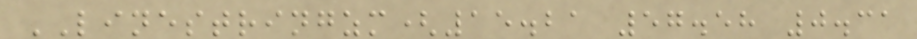LINESTRINGZM(15.21 57.58 0.31
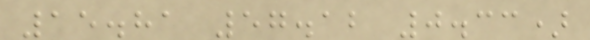15.81 57.12 0.33)
